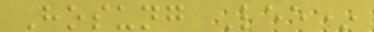Hosung Lee*
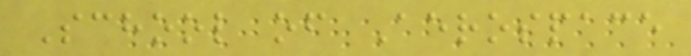School of Aerospace
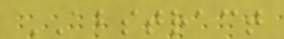ABSTRACT
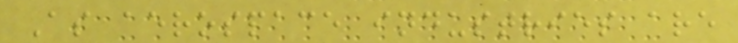As aerospace industries are
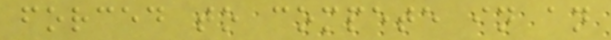forced to compete in an
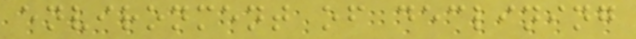environment of declining
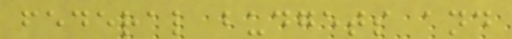federal budgets and
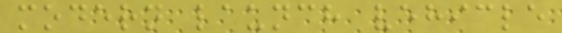modern launch vehicle
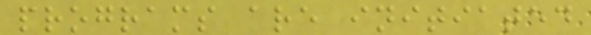programs are initiated
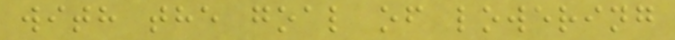with the goal of lowering
